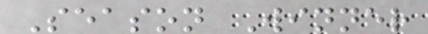Season Winner
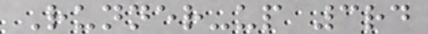Runner-up 3rd
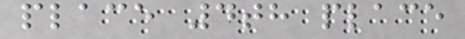place 4th place
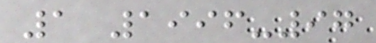1 1996-97
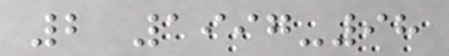2 1997-98
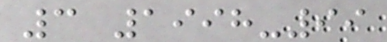3 1998-99
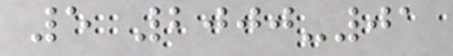5 2000-01
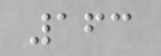163
